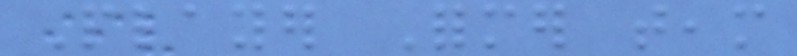Player Former team
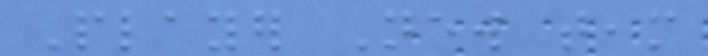Player New team
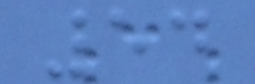54
